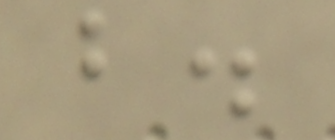b.
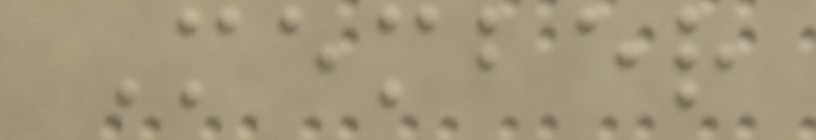Member
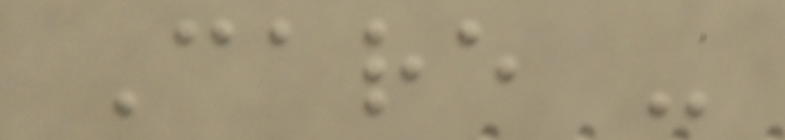Care -
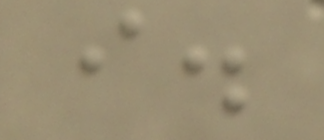i.
